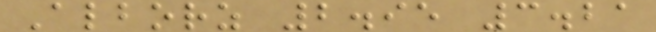Alborz 2.95 3.21
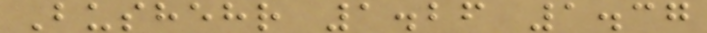Bushehr 1.26 1.37
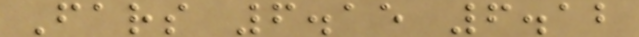Fars 6.15 6.12
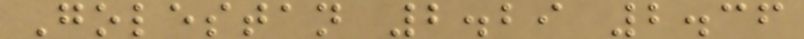Golestan 2.29 2.36
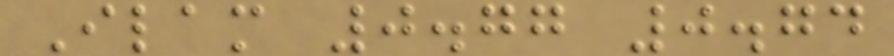Ilam 0.77 0.74
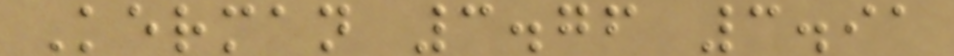Kerman 3.76 3.91
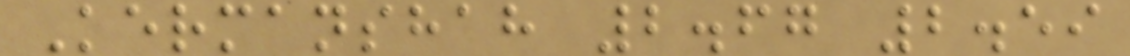Kermanshah 2.67 2.59
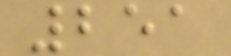251
